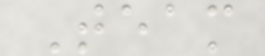Team
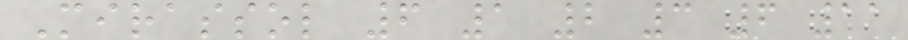Mirassol 6 1 2 3 6 11
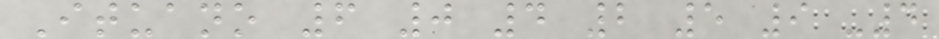Ituano 6 0 4 2 5 9 -4
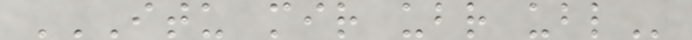ITU MIR UBR UBL
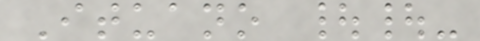Ituano ||-
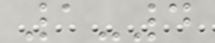1-4
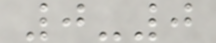0-0
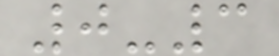0-3
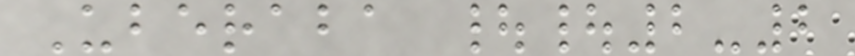Uberaba ||2-2
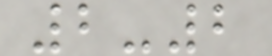2-2
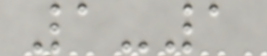1-1
